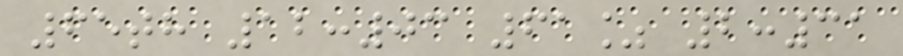65th 12:03 61% 2:31
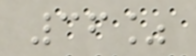36%
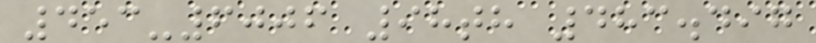453-6006 98th 483.497
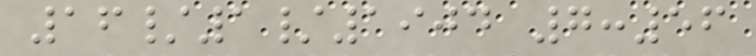16/1/1904 7:56
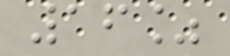16%
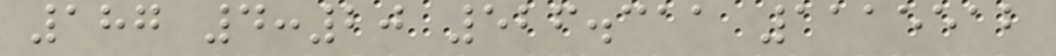187 4:20 526.311 1115512
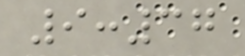9:37
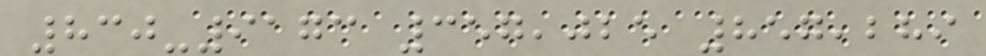830-9173 357,025 857,289
